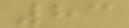83
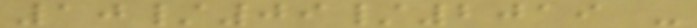10/09/2019 -
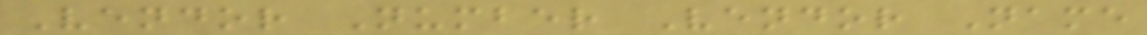Vendor Number Vendor Name
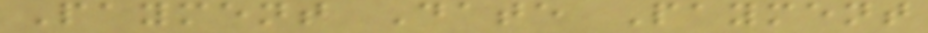Payment Date Payment
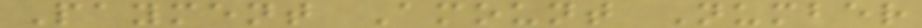Payment Amount Number
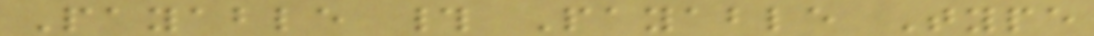Payable # Payable Type
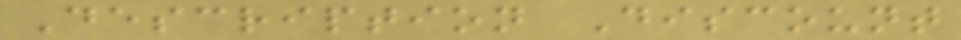Description Discount
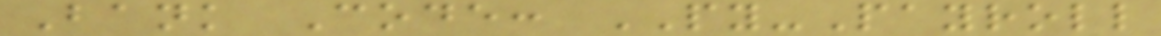Bank Code: PY-Payroll
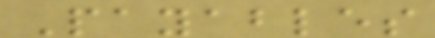Payables
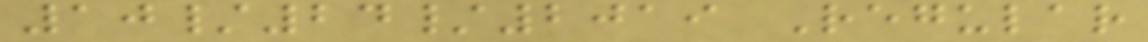10/24/2019 Regular
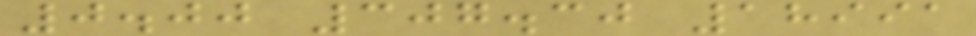0.00 307.30 18991
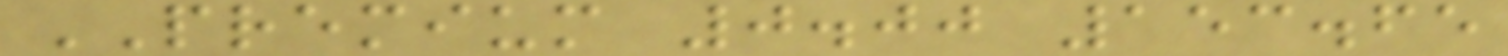PREMIUM 0.00 153.65
